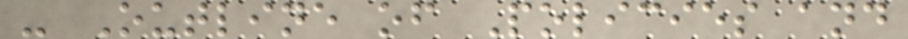- Outline of Policies and
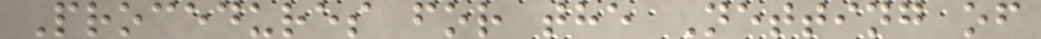Procedures for the Netting of
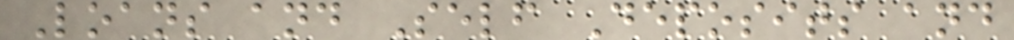Loans and Self Deposits and
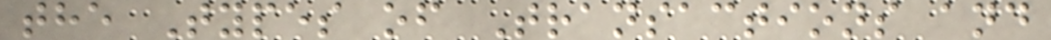the Types of Transactions and
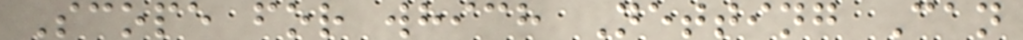Scope for which Netting Can
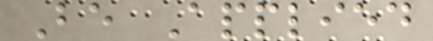Be Applied
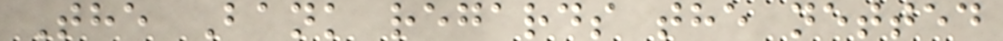The Bank regards the netted
